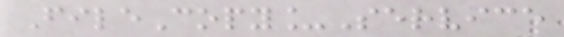FileCopy_Service
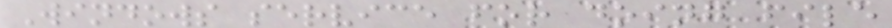Windows service for doing file
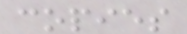copies
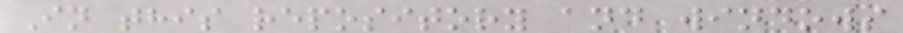In this repository and windows
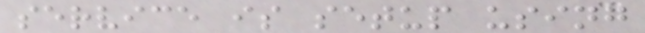service is setup using
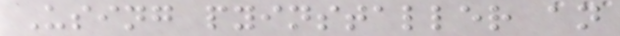Using pyinstaller an
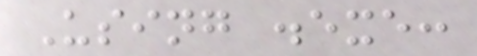Using .exe:
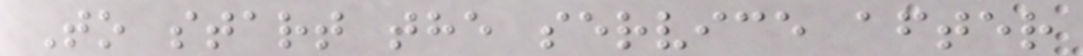To start the service after
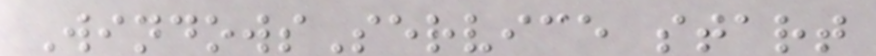WindowsService start
